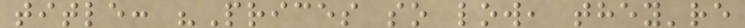title: "Prices so low, they're
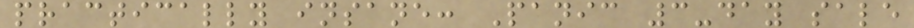practically insane: Panic 3-day sale
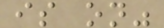is on"
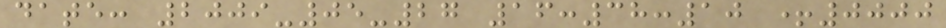date: 2009-05-27 16:38:10 +0000
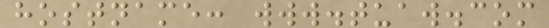hostname: www.tuaw.com
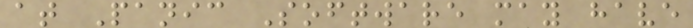at Panic Software may have
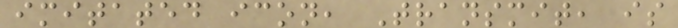imitated icon, Transmit, is
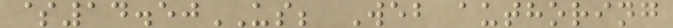$14.50US; Web authoring
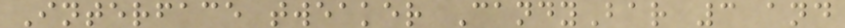Interface tweaker CandyBar 3 and
